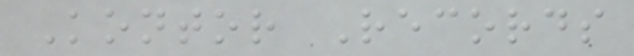Kontor Records
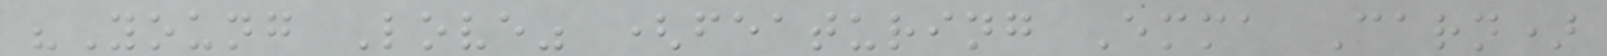"Young Love" (featuring Emma Carn)
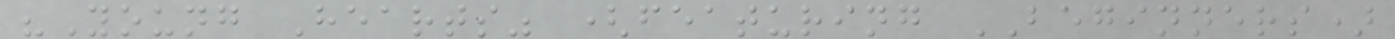"Young Hearts" (featuring BEGINNERS)
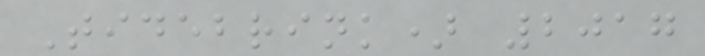Tidebrink) 2017
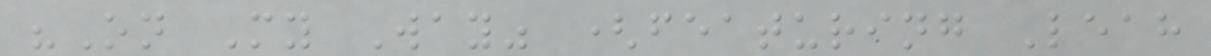"On My Way" (featuring Leah
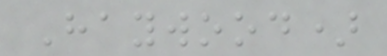Haywood)
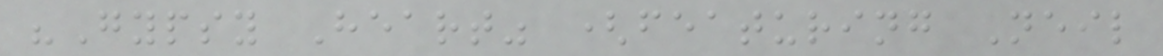"Gypsy Heart" (featuring Neil
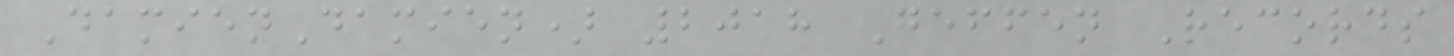DamienDamien) 2018 Geffen Records
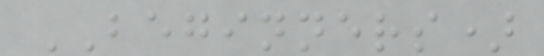BEGINNERS)
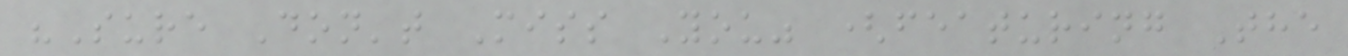"Sure Don't Miss You" (featuring The
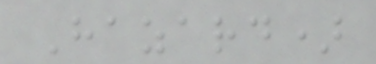Hazard)
